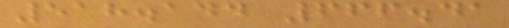518.144 666.41
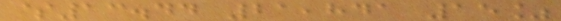$13.44 21,841 15%
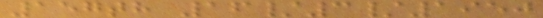157th 16/3/1950
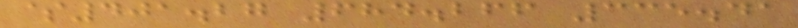$401.27 684.266 335.41
